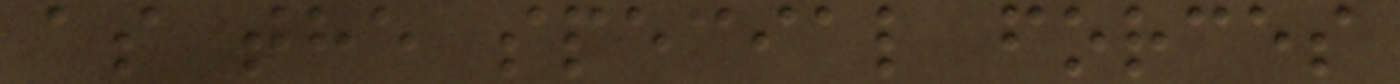as the special forces
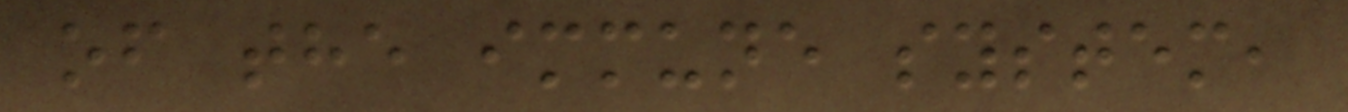of the immune system,
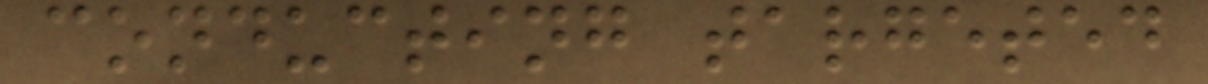conducting targeted
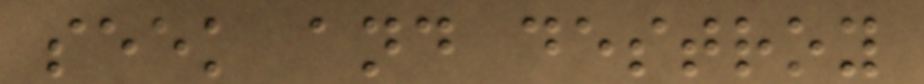seek and destroy
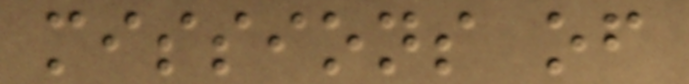missions of
